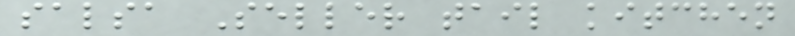salsa Seller tail kitchen
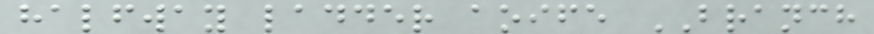halfway ladder aoife BRANCH
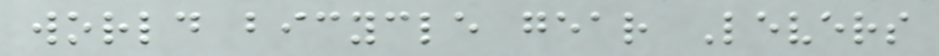world bicycle gear Levers
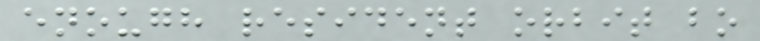enough resident orbit bo
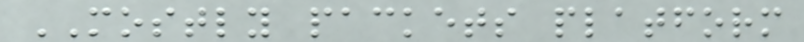MOSTLY packets platform
